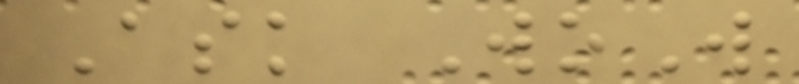Ask WoW
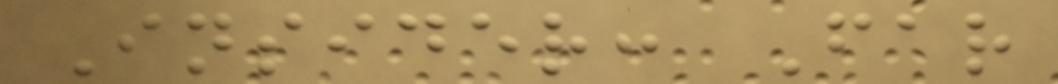Insider: Far
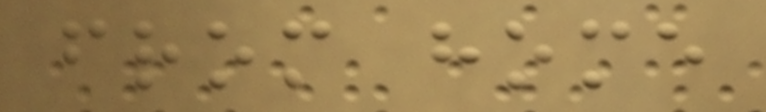from home
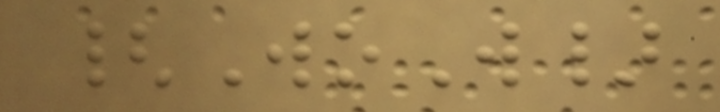{WoW}
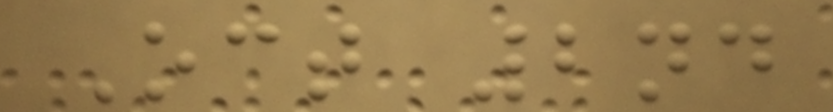Oct 2nd
